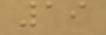19
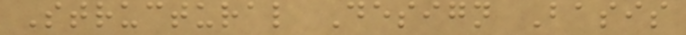Structural Design Basis
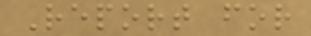Report for
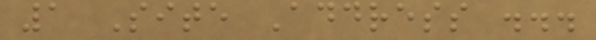1 Site Address ...
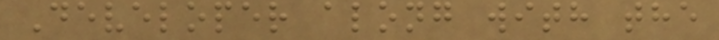Developer along with the
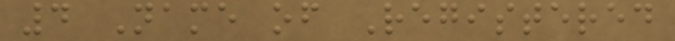4 Name of Registered
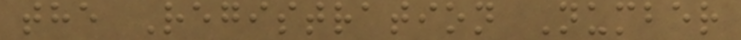the Registration Number
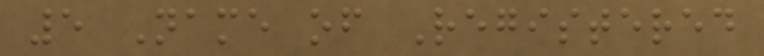5 Name of Registered
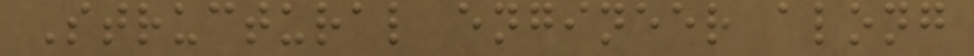Structural engineer along
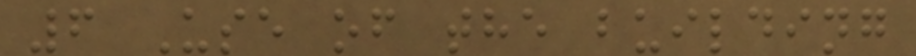6 Use of the building
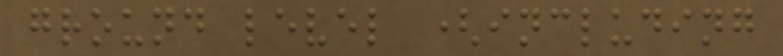ground level (including
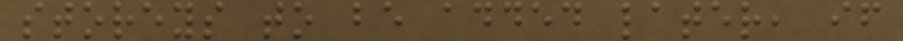storeys to be added later, if
